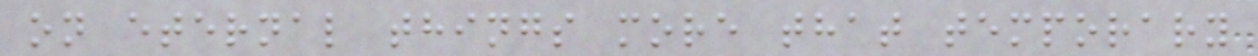on eternal things more that temporary
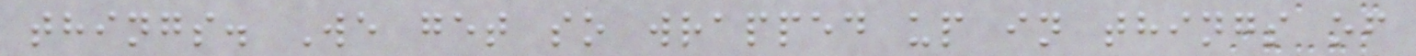things. We get so wrapped up in things of
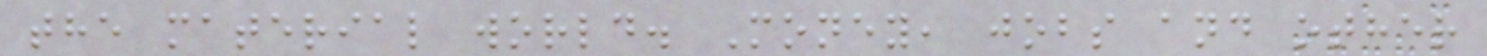the material world. Money, jobs and other
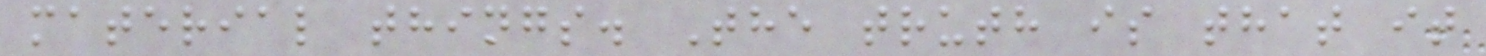material things. The truth is that it
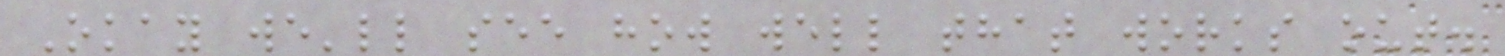Okay we'll see how well that works out.
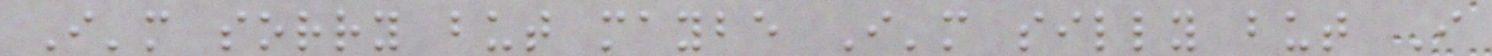I'm sorry but maybe I'm silly but I
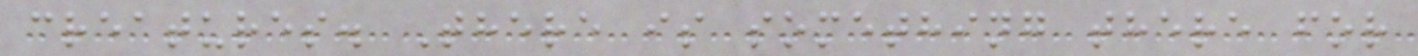creatures. There is something there for
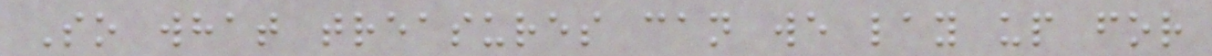So what treasures can we lay up for
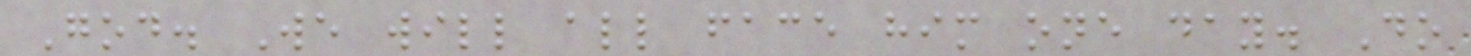God. We will all face him one day. Do
